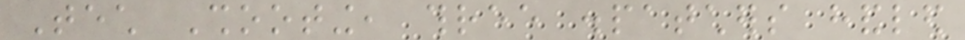Tech Shooting, three dispatchers handled
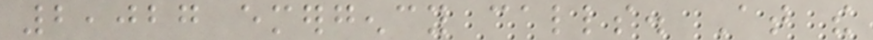2,027 emergency calls. At the
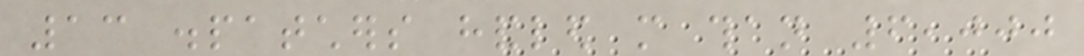13 dispatchers handled more than 6,000
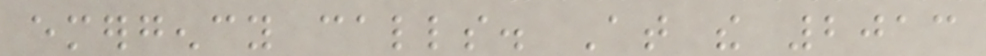emergency calls. At the 2013
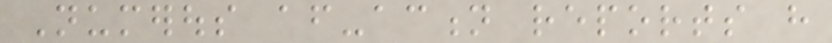Numerous after-action reports have
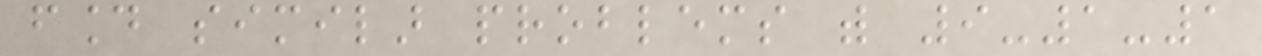found similar problems with 9-1-1
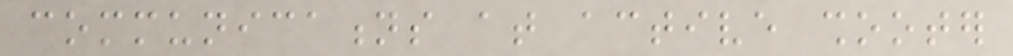communications at active shooter
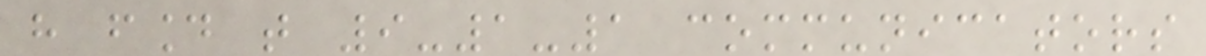have found that 9-1-1 communicators
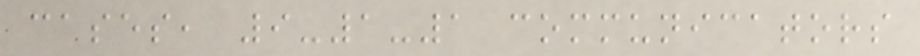cases, 9-1-1 communicators
